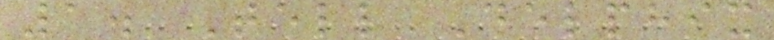1. Tell Delphix
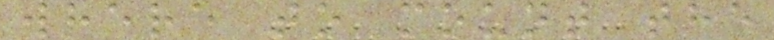where to mount the
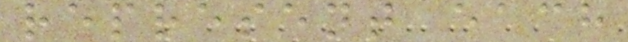represent each
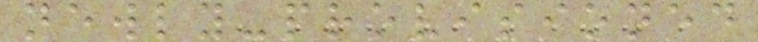newly-provisioned
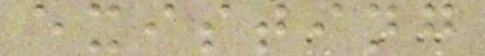existing
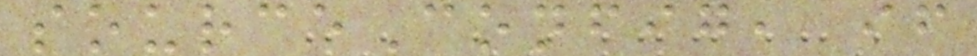sourceConfig, if
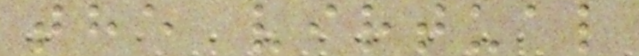the virtual
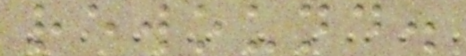rewound.
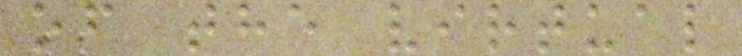of the virtual
